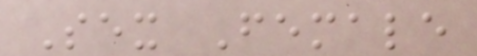Sex Female
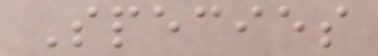Species
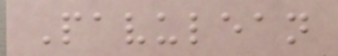Pavulean
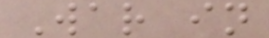War in
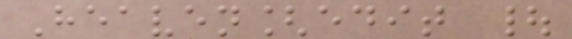Heaven[edit |
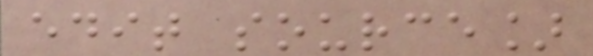edit source]
